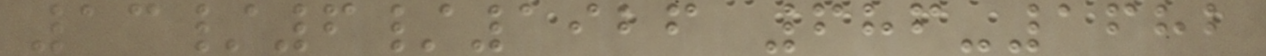13/6/1926 686-1682
